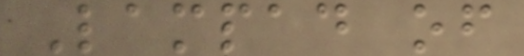Lampad of
